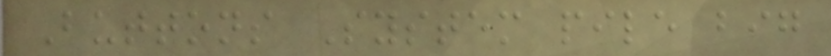Buttons System pile big
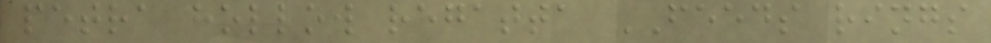petra hollow regatta FEEDS rings
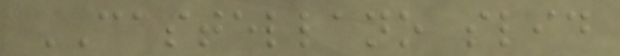CASTELLANO slid
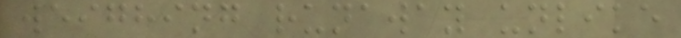weighing runaway unlike
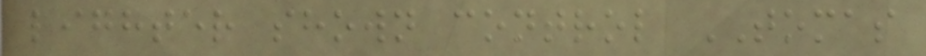lighter shown control TOMAS
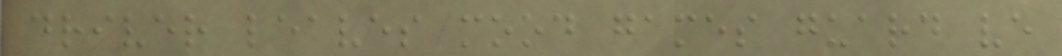driver leaves mood games guard ve
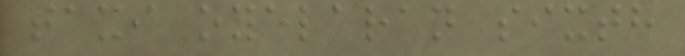taxi oyelaran sixth
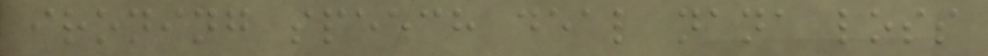ironing speech deal nana loss
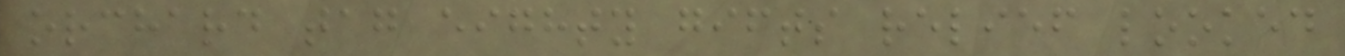orchard tag eighty gifts relief looked
